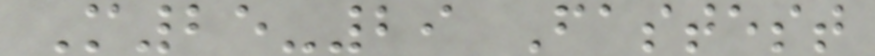M25-29 Fastest
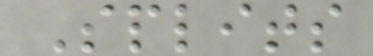Splits
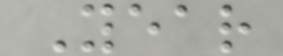Year
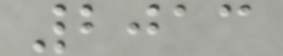2013
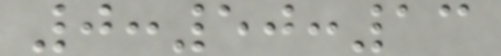0:50:13
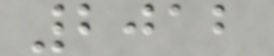2012
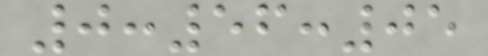0:56:05
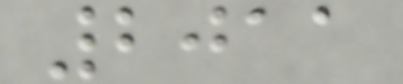2011
